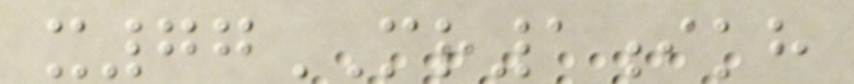x77MR1ikh
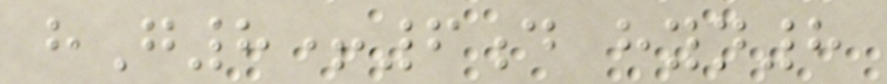hG8+6d hyn8
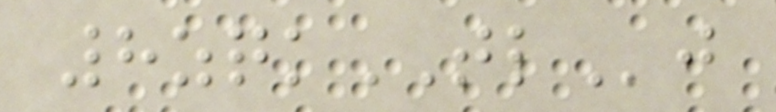8zqkTLj
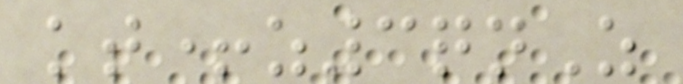kt+z3qnZ
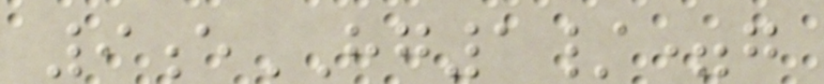9eHG1/=g
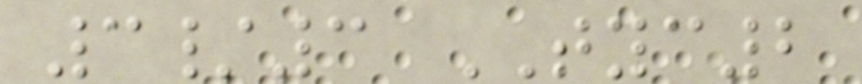3/3 TYC2
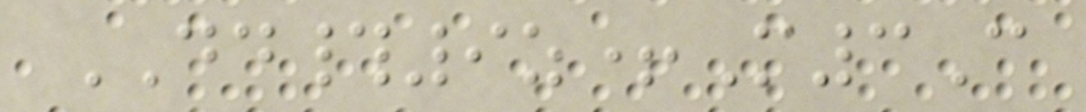DD#9z+M3C
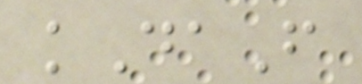kDaF
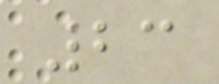23
